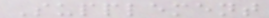Supplement
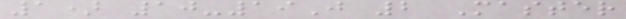1) 10-19J 2 Master
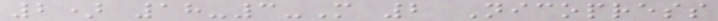2) 18-3-M 2 Nicopress
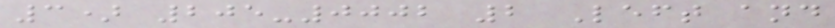3) 205-0002 2 Left and
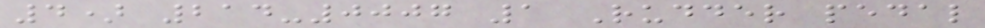4) 214-0007 1 Rudder pedal
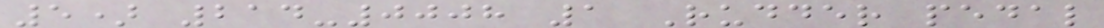5) 214-0008 1 Rudder pedal
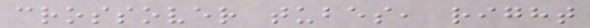crossover tubes, right
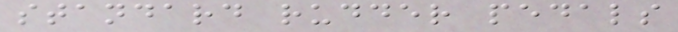standard rudder pedals
